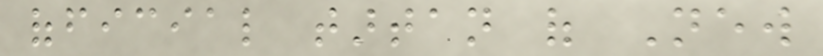official tartan of New
